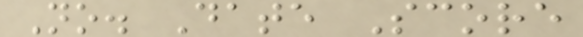No. Date Score
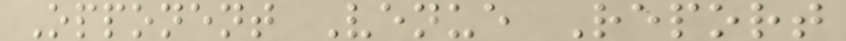Opponent Venue Report
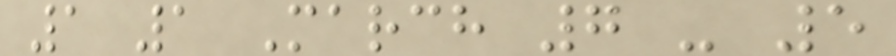1 1 March 7 - 5
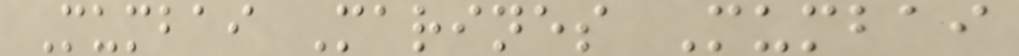Mumbai Marines Mumbai
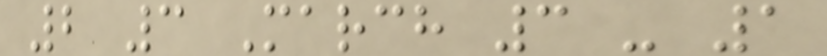2 3 March 3 - 1
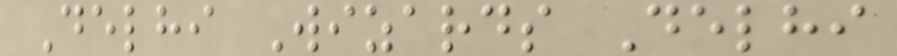Delhi Wizards Delhi
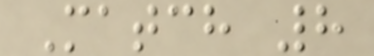Match 8
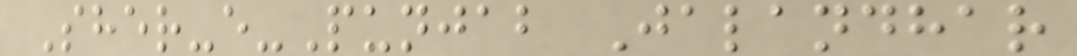Sher-e-Punjab Jalandhar
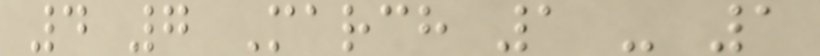4 7 March 1 - 1
